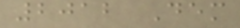2012 Dem
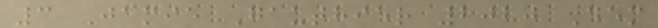3 Jamie Gauthier 2020 Dem
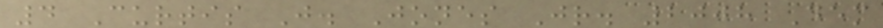4 Curtis J. Jones Jr. 2008 Dem
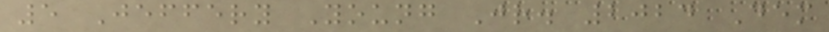5 Jeffery Young Jr. 2024 Dem
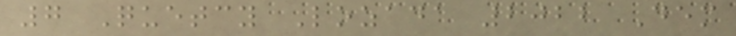7 Quetcy Lozada 2022 Dem
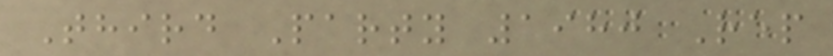Third Party 1980 Rep
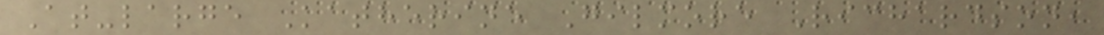At-large Katherine Gilmore Richardson,
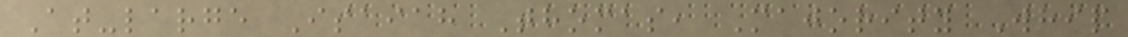At-large Isaiah Thomas, Majority Whip
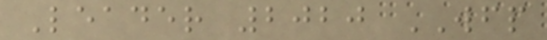Leader 2020 WFP
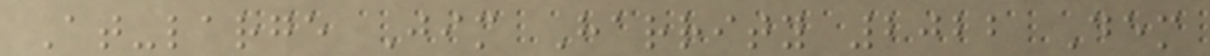At-large Jim Harrity 2022 Dem
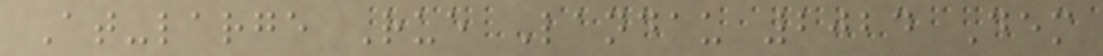At-large Rue Landau 2024 Dem
